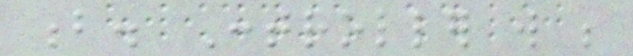b. Controller will be
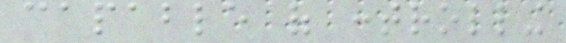capable of controlling
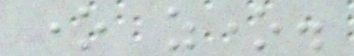one zone.
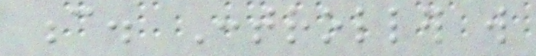c. Controller will
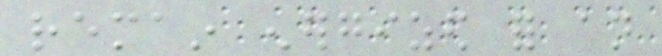remain energized for an
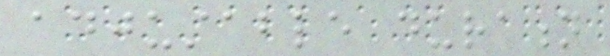adjustable duration
